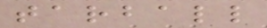tarball
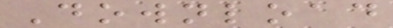Download
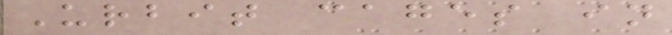Urbit cages in
